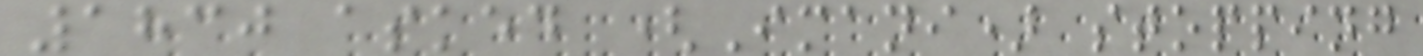1830 asked (Imani) stopping
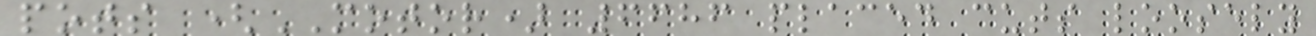pots (MOTOR) 6686 placed cuts loosely
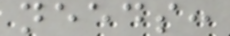needs:
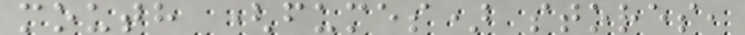mouth (fumes) stores,
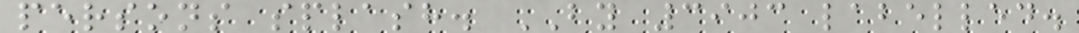persons splash. BY 3903 labelled.
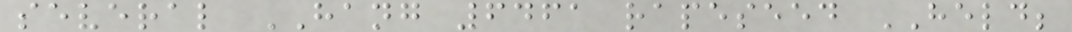several HANG 6461 rapeseed HELD;
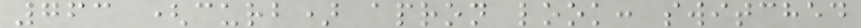763 (curb) apron look: switched
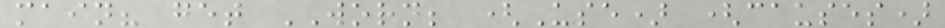main? get WORN; (Use) (causes)
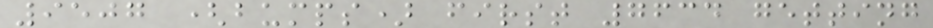9507 (bumps) first 7634 getting
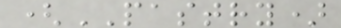(PASTRY)
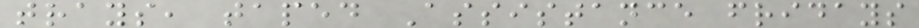trays, taped Assistance fridays
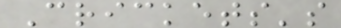Crickets's
